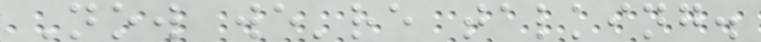Now we're talking.
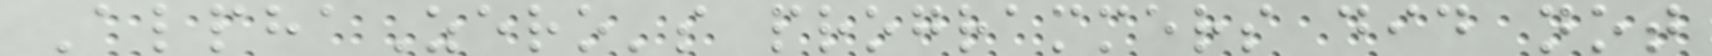AlphaZero's programmers did not
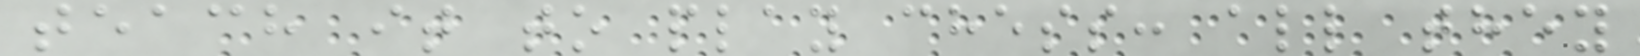teach it to play chess: all they
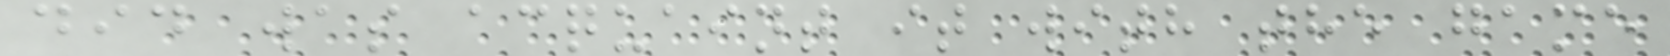did was acquaint it with the game
